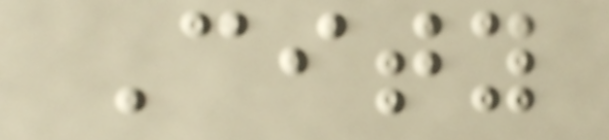City
